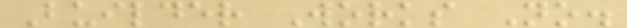Builder Works No.
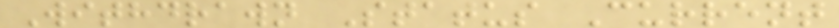Withdrawn Status Current
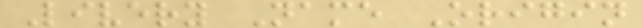Livery Name Origin
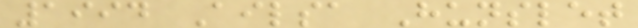1994 Ailsa Hunslet
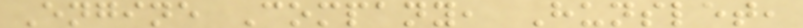Engine Company, Hunslet,
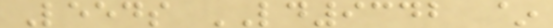Leeds LD9342 ~
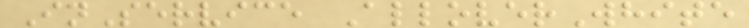InService AlloverWhite
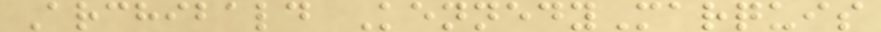Archibald KennedyMarquis
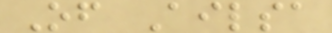Of Ailsa
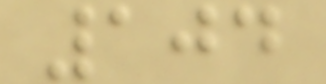104
